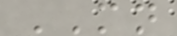MN
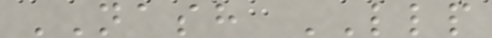NASH LLP
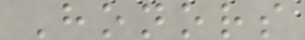Honors
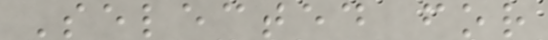Selected for
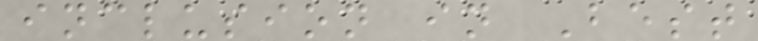inclusion in Best
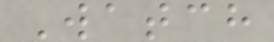Watch
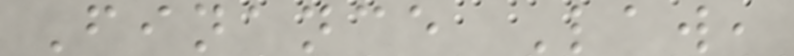Finance Law,
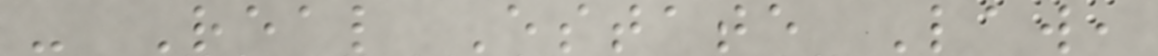- Real Estate Law,
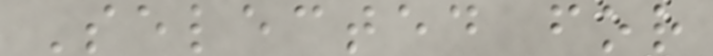Selected for
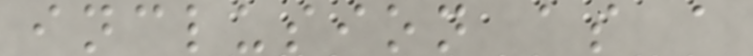inclusion as a
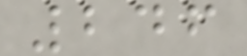246
